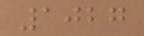1027
